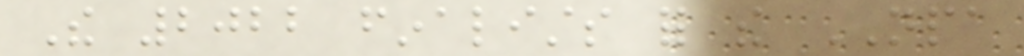The 2022 finalists for the NPA
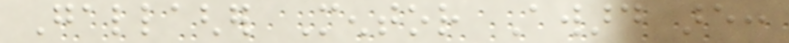Gallagher Mentor Award are:
